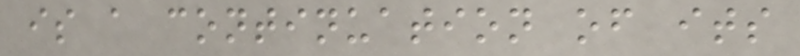is a continuation of its
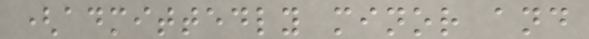(admittedly minor and
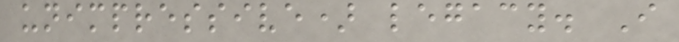unimpressive) legacy. I
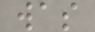was
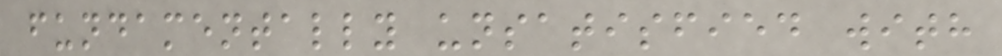fundamentally unsatisfied with
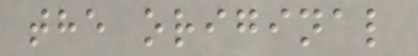the original
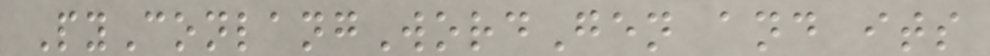PyConlangWordGen and its
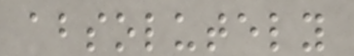absolutely
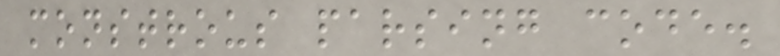monstrous parsing code.
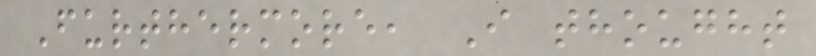Furthermore, I thought
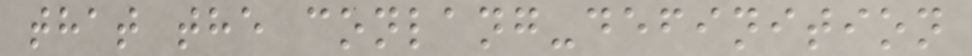that the conlang-definition
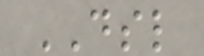DSL
